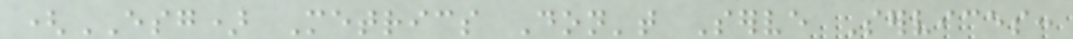(ESG) Metrics Don't Serve Services:
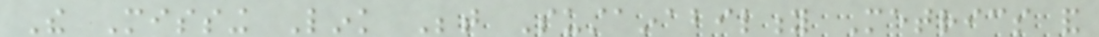The Missing Link Between Sustainability Metrics and
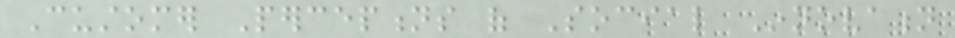Customer Perceptions of Social Innovation
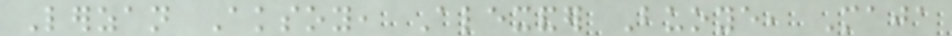Lerzan Aksoy, Alexander Buoye, Maja
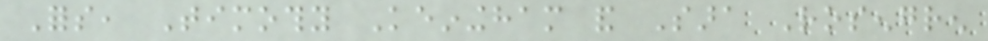Fors, Timothy Keiningham and Sara Rosengren
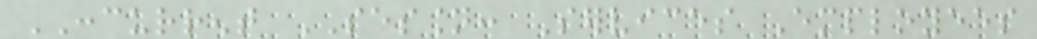CONCURRENT SESSION: Services Employees
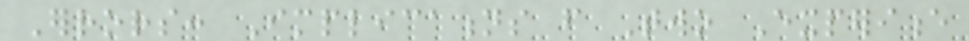Errors: Implications from Two Experience
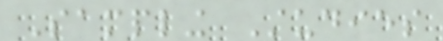Sampling Studies
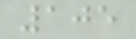105
